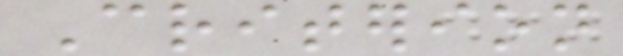Criterion
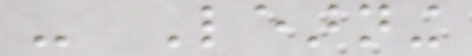- Learning
